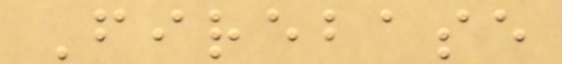Firebase
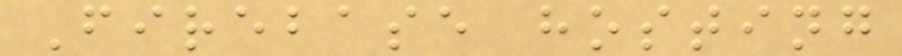Firebase hosting
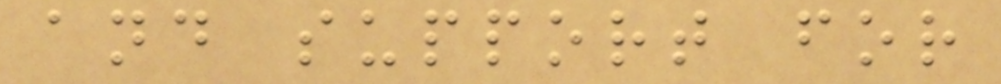and support for
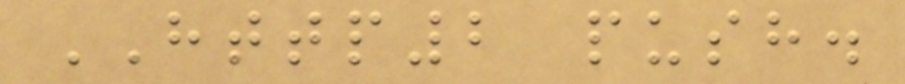HTTP2 push.
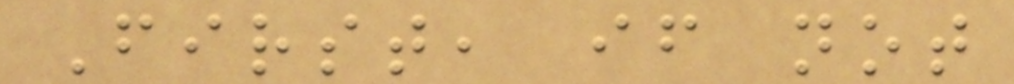First, if not
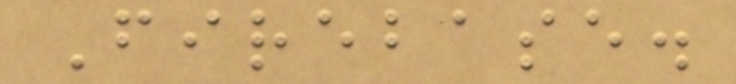Firebase.
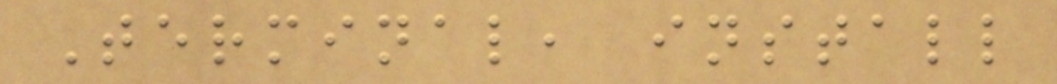Terminal, install
